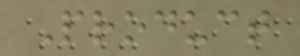Product
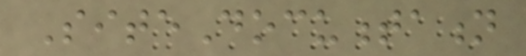SiteDocumentation
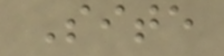Site
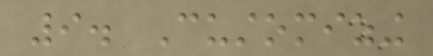9. Customizing
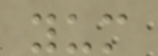yum
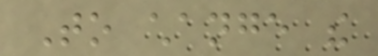To change the
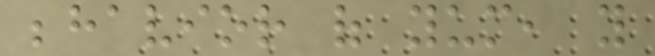behavior of yum, you
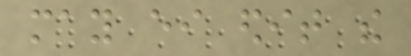may either edit the
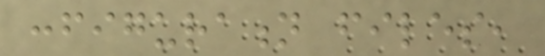configuration files,
